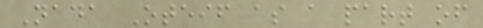Nada Oteif as a part of
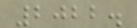2022.
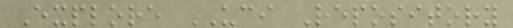Explore UCI Repository
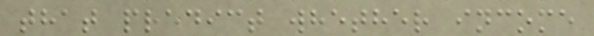that predict whether income
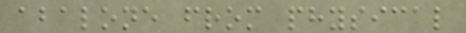abalone from physical
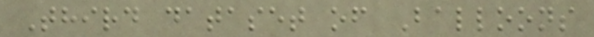Third dataset of Balloons
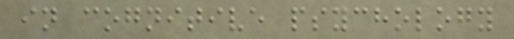in cognitive psychology
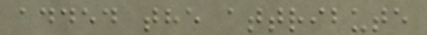added the attribute
